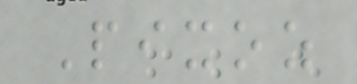Pixoz
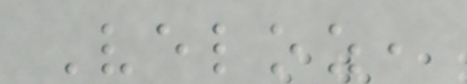Veloz,
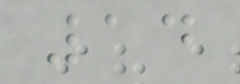14
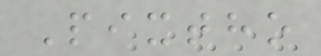Pixtho
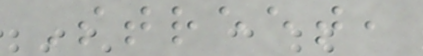Street,
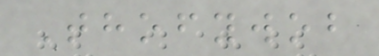Thofywob
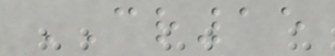CR15
